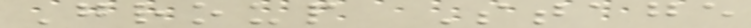Group Stage
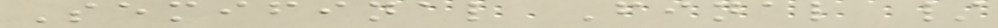Semifinal Final /
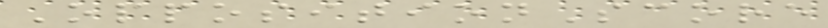OppositionScore
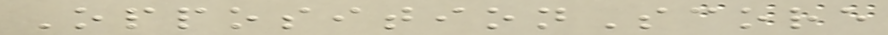OppositionScore
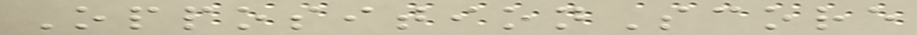OppositionScore
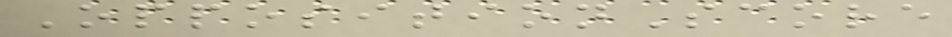OppositionScore
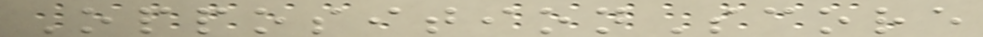OppositionScore
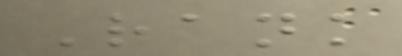Rank
